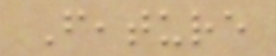Feature
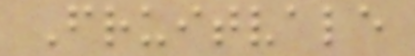Fruitvale
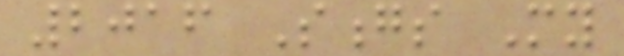2016 Songs My
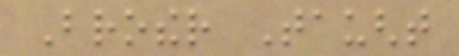Brother Taught
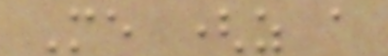Me (as a
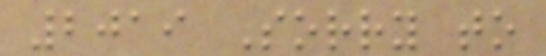2019 Sorry to
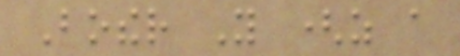Bother You (as a
